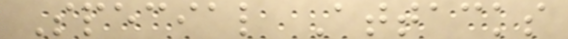Special Attacks
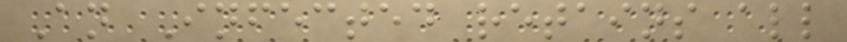An Infected retains all
